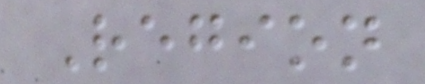Region
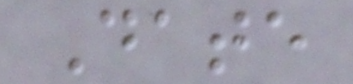Date
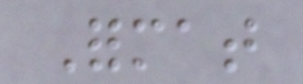Format
